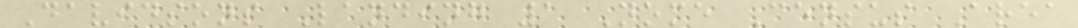Davidsons Landing 1 Nome Census Area
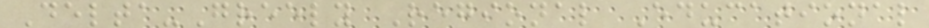Delta-Greely Regional Educational
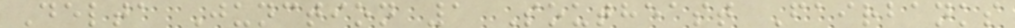Delta Junction 1 Southeast Fairbanks
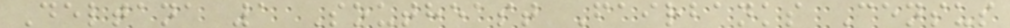Deltana 1 Southeast Fairbanks Census
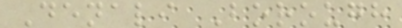Denali Borough
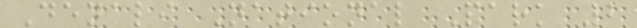Denali National Park 2
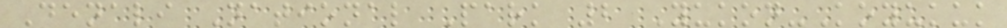Denali National Park 2 Yukon-Koyukuk
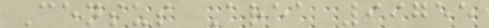Census Area 99755
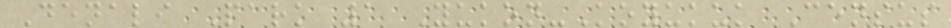Denali Park 1 Yukon-Koyukuk Census
